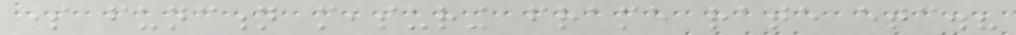some function measuring frame rate etc.?
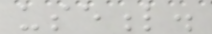useful.
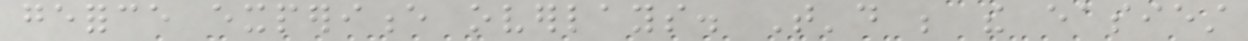geforce experience overlays. That'd be the easiest
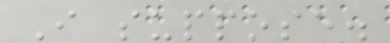I suppose.
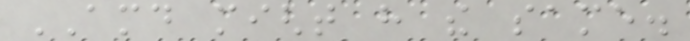AMD might have the same.
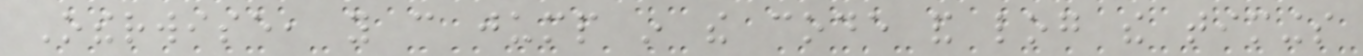Otherwise, you can jump in the code and log the timings
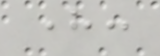here:
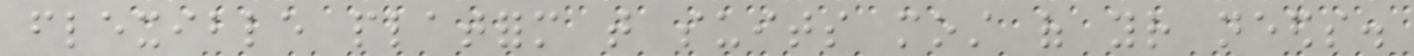flexible platform that suits most of your needs.
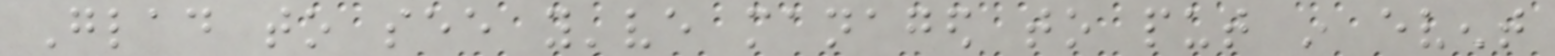Glad to see you've managed to put in event
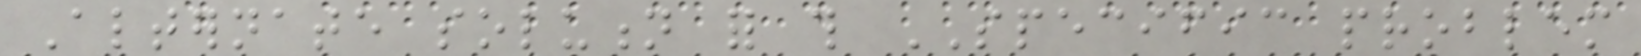Alternate solution for this SPECIFIC problem
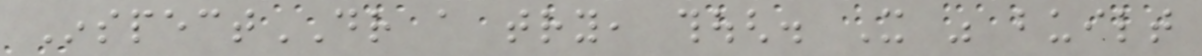InspectDR a try, though. It was built
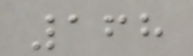168
